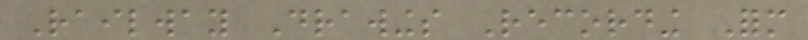Railway Drawings Recording Form
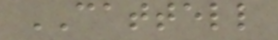CATTELL
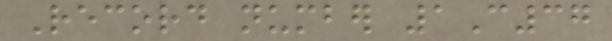Record number 1C37
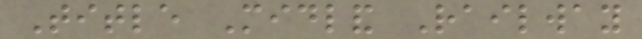Title Midland Railway
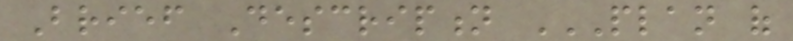Brief Description PLAN OF
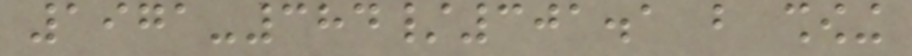1971-384/301.1 but showing
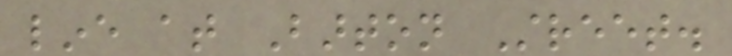line at Barton Street.
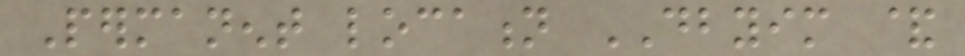Permanent location DBYIM &
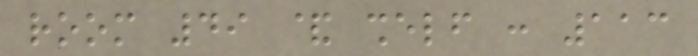room 49 & shelf : 113
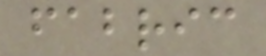fabric
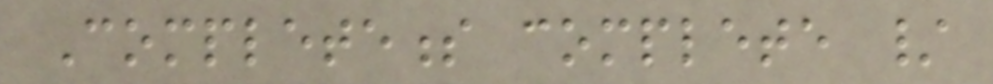Completeness complete /
